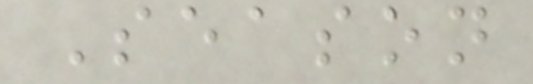Season
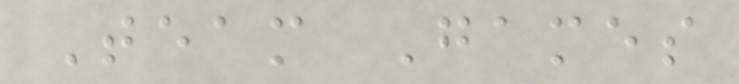Team Games
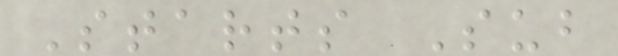Starts Sub
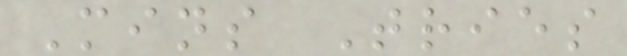Mins Tries
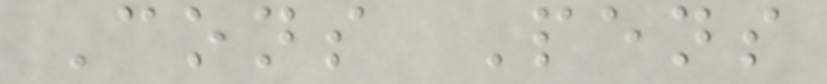Cons Pens
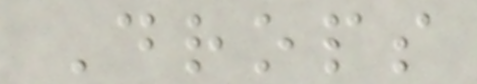Drops
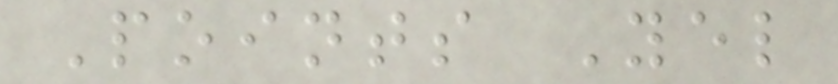Points Yel
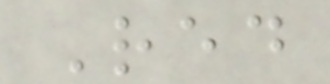Red
